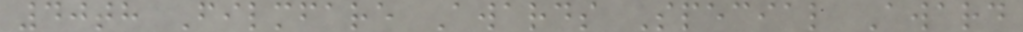40th Filmfare Awards Special Award
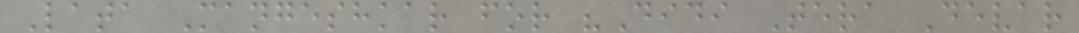Lata Mangeshkar for "Didi Tera Devar
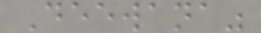Deewana"
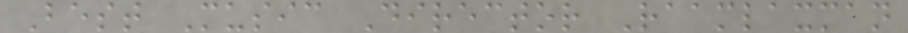Best Music Director Raamlaxman
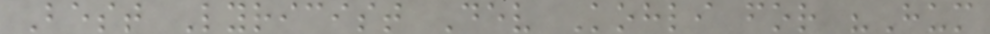Best Lyricist Dev Kohli for "Hum
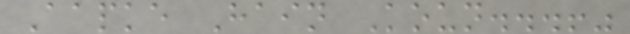Aapke Hain Koun...!"
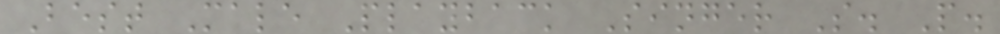Best Male Playback Singer S. P.
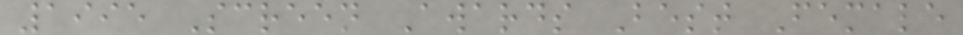1995 Screen Awards Best Female
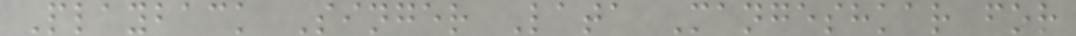Playback Singer Lata Mangeshkar for
